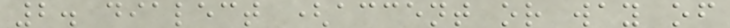2. dialect (accent or way of
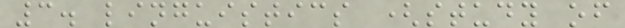3. linguistics (study of
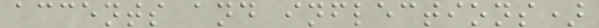accents and inflections)
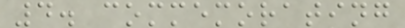4. commemorating
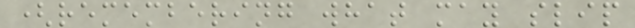(remembering what may slip
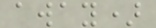away)
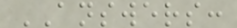ANSWERS:
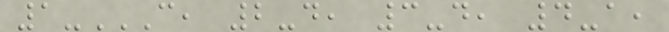1-C, 2-D, 3-D, 4-A,
